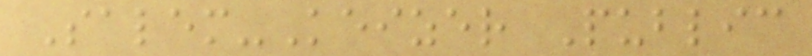Salem-Keizer Public
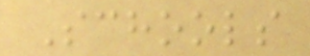Schools
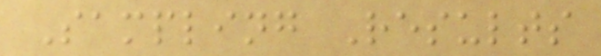Sampling Results
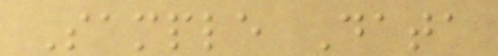Sample Data
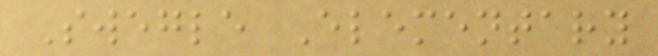Swegle Elementary
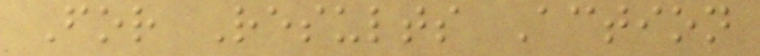For Results Action
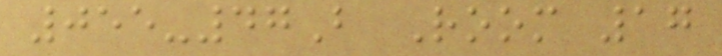055-47B Room 17
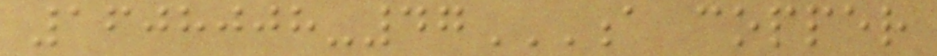1608008-47A COPPER
